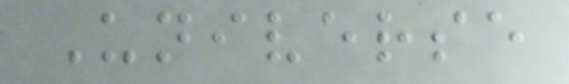Universe
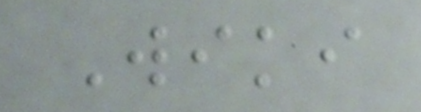Wiki
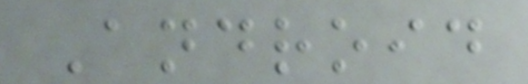Android
